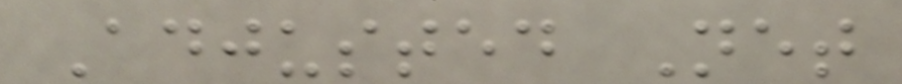Adjusted Net
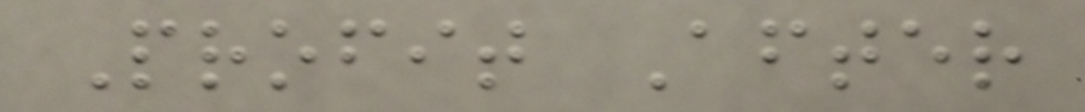Profit After
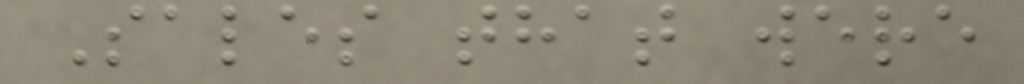Sales that were
